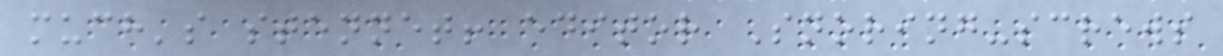much's stennet! editor Snoring-screws
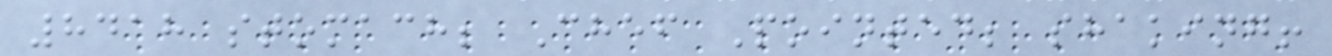8418 stomach; Chef Pointed; shaking!
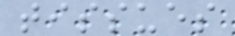tissues
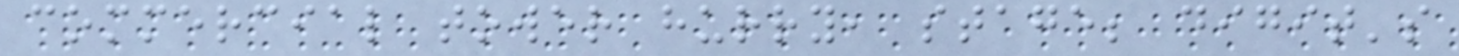commercial tower hurry, stage; digit's
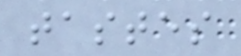tastes
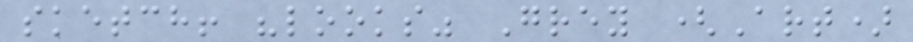sketch! "looks" Grey (Art)
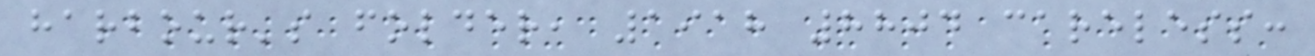harbour's folder, 1918 8804 careless:
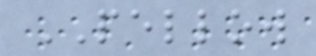PELLOW
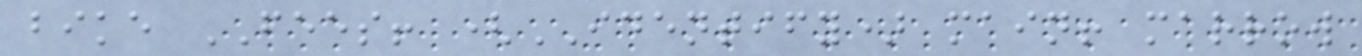bike FEES! (IDENTIFY) main! marrow
